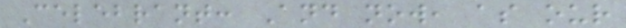Celebrant: And now, as our
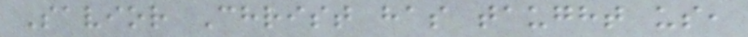Savior Christ has taught us,
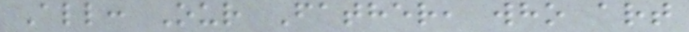All: Our Father, who art
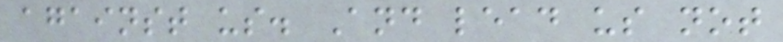against us. And lead us not
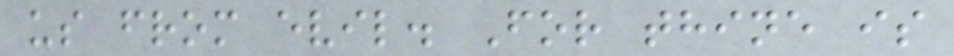us from evil. For thine is
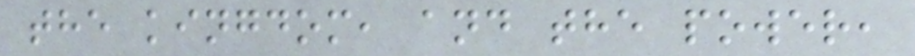the kingdom, and the power,
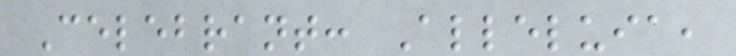Celebrant: Alleluia,
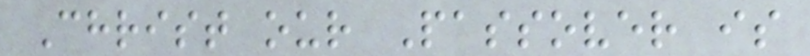Christ our Passover is
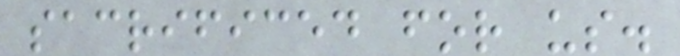sacrificed for us.
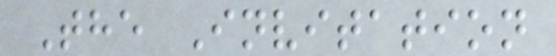The Invitation
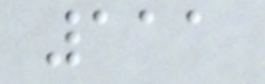111
